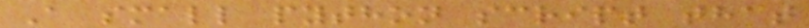A small python script that
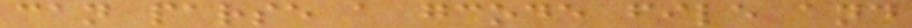can parse a gcode file and
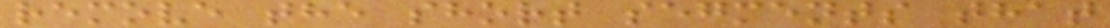remove the short segments that
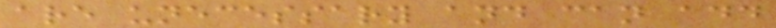are unecessary and can add
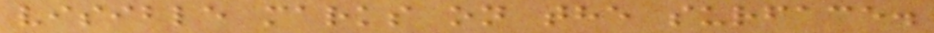visible marks on the surface.
